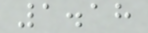1.18
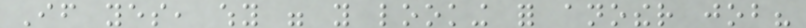If yes, why were you looking for another job?
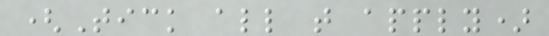(Tick all that apply)
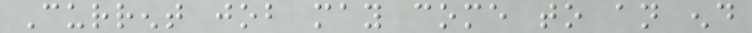Current job may come to an end
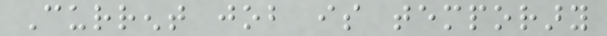Current job is temporary
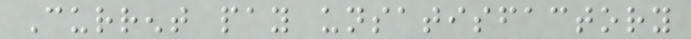Current pay unsatisfactory
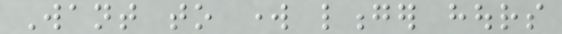Want to work longer hours
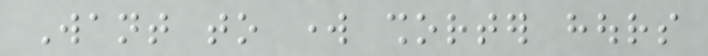Want to work shorter hours
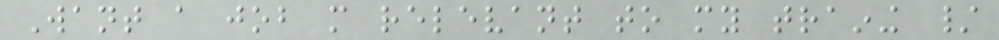Want a job more relevant to my training /
